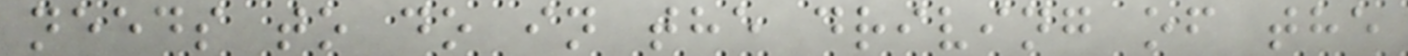needs to do in the driving of the
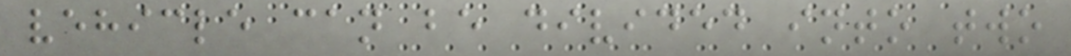vehicle can be divided into two
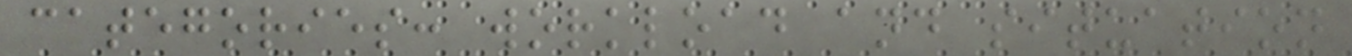categories: workload and situation
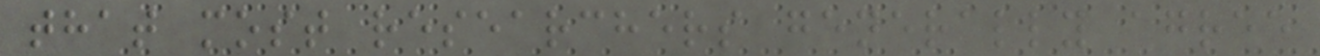that most researchers generally agree
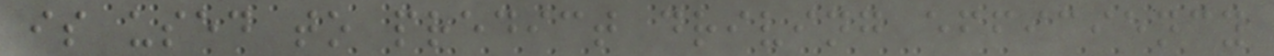is used to predict driving efficiency
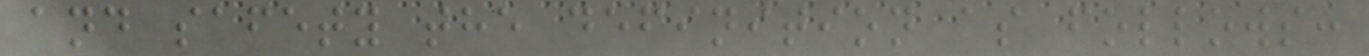and safety the definition as follows:
